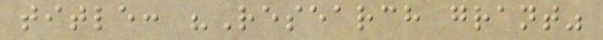title: "Research grant"
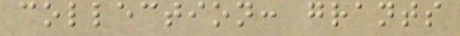collection: grants
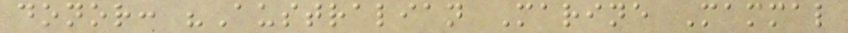donor: "Australian Marine Mammal
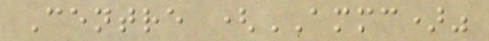Centre (AMMC)"
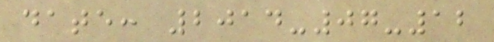date: 2014-07-12
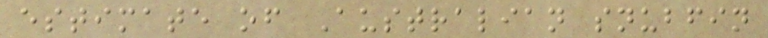estimate of Australian snubfin
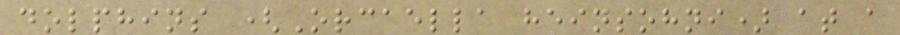dolphins (Orcaella heinsohni) at a
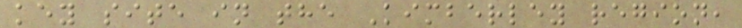key site in the Kimberley region,
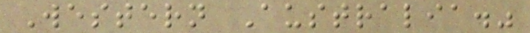Western Australia."
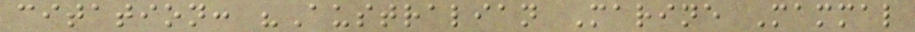citation: "Australian Marine Mammal
